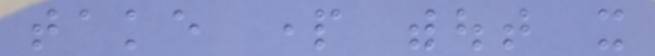take part without it
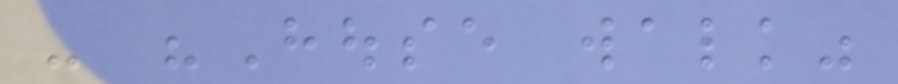- "House walk"
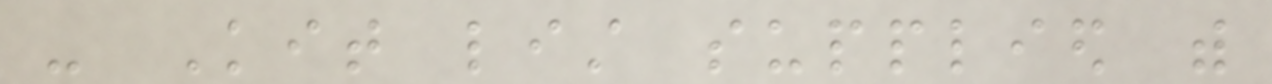- Kit list supplied with
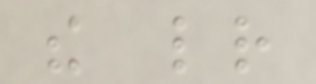the letter
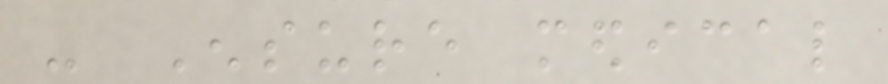- Ensure medical
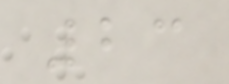23
